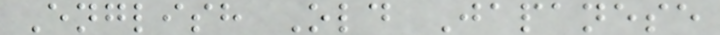English Old Japanese
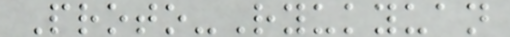Proto-Ryukyuan
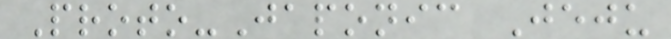Proto-Japonic Jeju
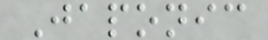Japonic
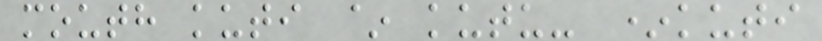mouth kuti ~ kutu- *kuti
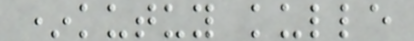*kutuy kulle
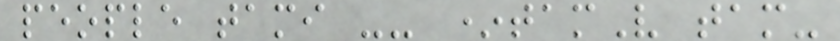people tami -- *tamV tam-
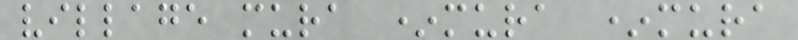village mura *mura *mura
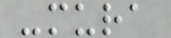-mura
